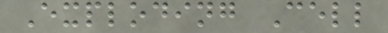Exploding Cell
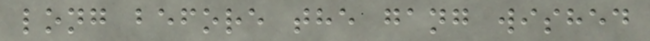long before the gang wished
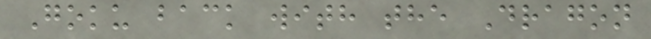Goku back with the Dragon
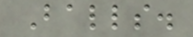Balls.
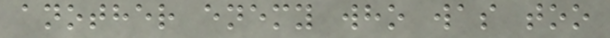another enemy who was too
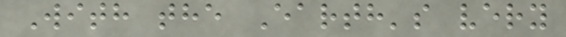With the Earth's very
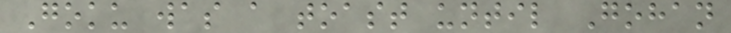Goku was a toast until Gohan
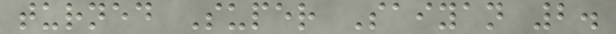turned Super Saiyan 2.
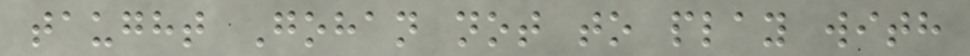taught Gohan not to play with
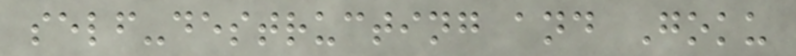self-destructing and Goku
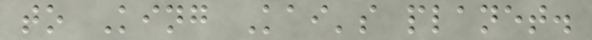to King Kai's planet.
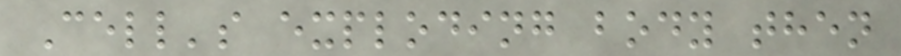Cell's exploding body then
